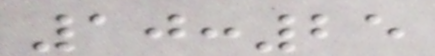10:25
